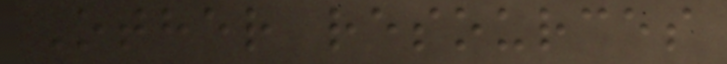Other resources
